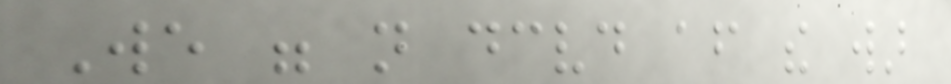We were not deceived after the war
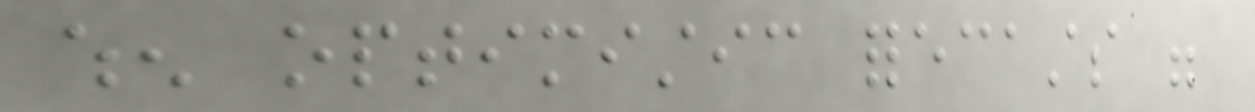when optimistic forecasts were
